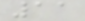11
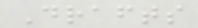Drafts
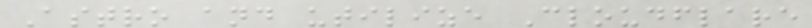Astro and utilize Cloudflare
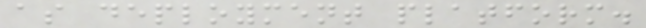as deployment platform.
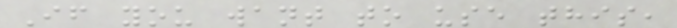If you want to use this,
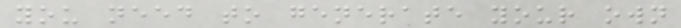you need to generate your own
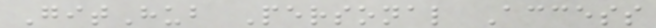GitHub Personal Access
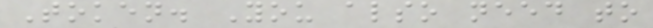Token. You also need to
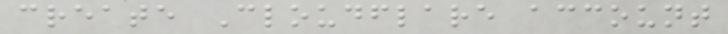create Cloudflare account
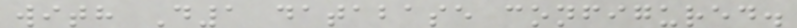with D1 database configured.
